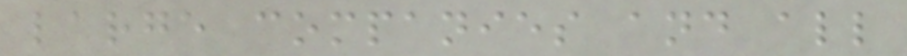large companies and all
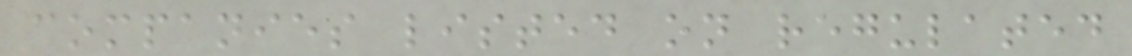companies listed on regulated
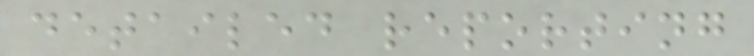detailed reporting
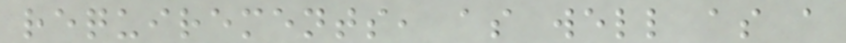requirements, as well as a
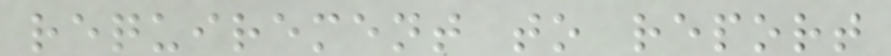requirement to report
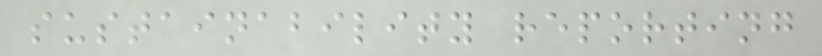sustainability reporting
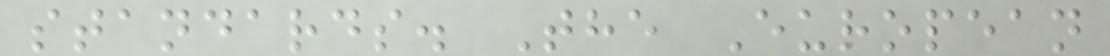standards. The European
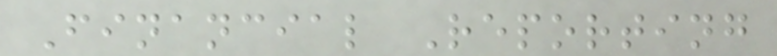Financial Reporting
